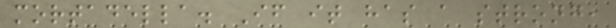mortadella. If it has a strong,
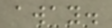away.
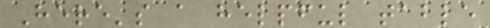Here's a helpful table
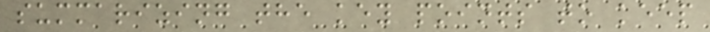summarizing the key points to keep
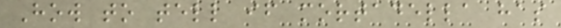How to tell if mortadella has
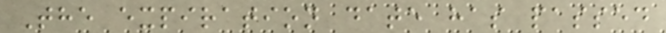The expiration date has passed
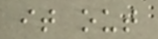it out
